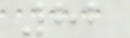82
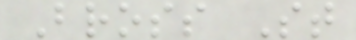Bross St
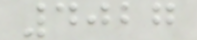4027
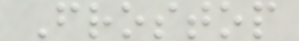Frostop
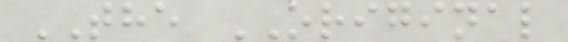THE ORIGINAL
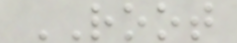ROOT
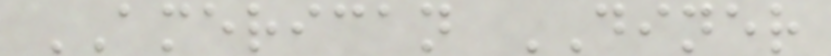AMERICAN DINER
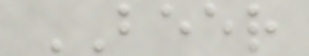BEER
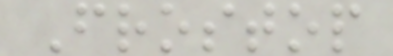Frostop
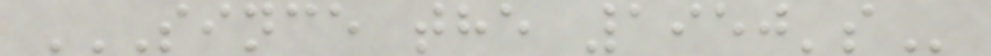SINCE THE 1950'S
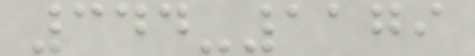344-1179
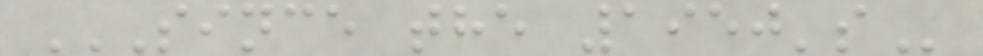SINCE THE 1950'S
